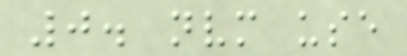0. nvm use
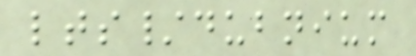lts/dubnium
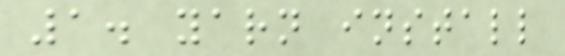1. yarn install
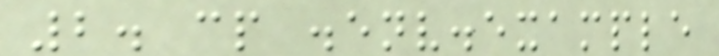2. cp .env.example
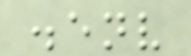.env
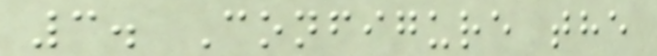3. Configure the
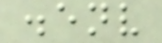.env
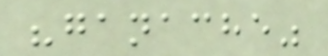"ganache"
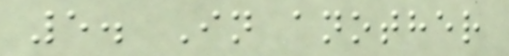5. In another
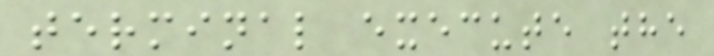terminal execute the
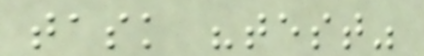task "test"
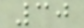30
